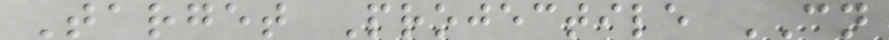Target Projectile CN
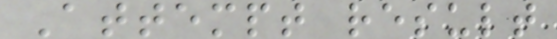Attempt result
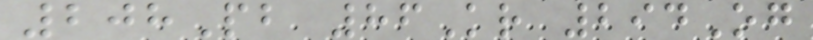208Pb 86Kr 294Og
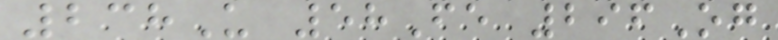238U 58Fe 296Og
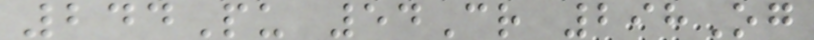244Pu 54Cr 298Og
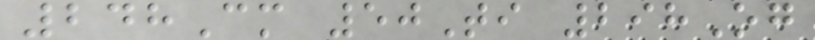248Cm 50Ti 298Og
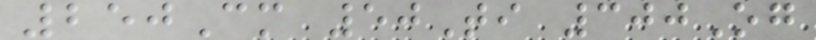250Cm 50Ti 300Og
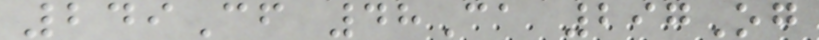249Cf 48Ca 297Og
